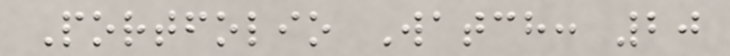Portfolio Watch: 20
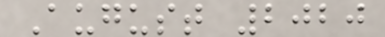August 2020
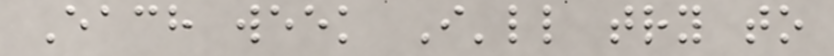Each week I'll try to
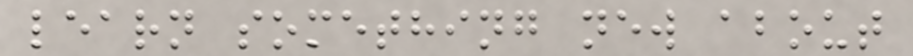learn something new about
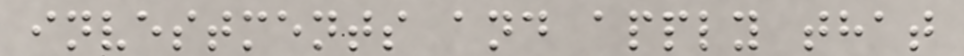investments and apply that
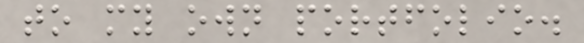to my own portfolio.
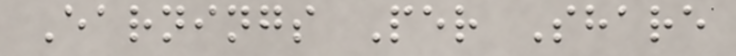Earnings Per Share
